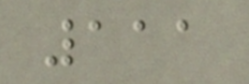111
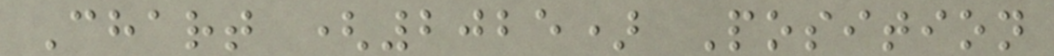Chart (2025) Position
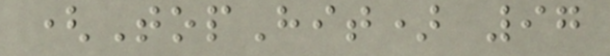(TopHit) 97
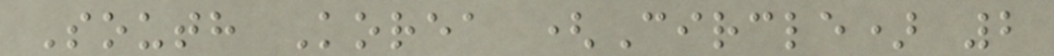South Korea (Circle) 2
